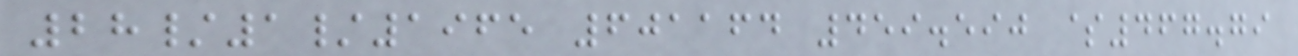28/1/1965 601164 459.590 $467.79
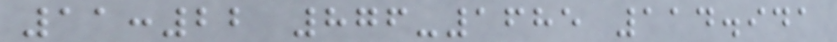11:22 876-1685 114.941
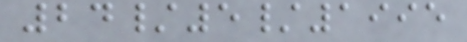24/5/1995
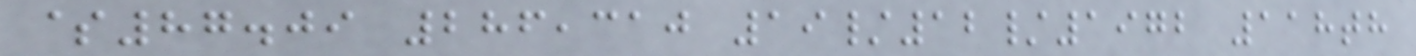$87.09 286,310 19/12/1972 118th
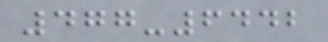477-6442
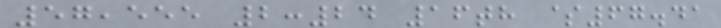57,555 2:24 16th $67.41
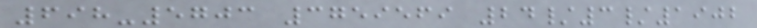698-5703 3759569 24/3/1902
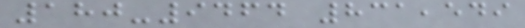180-9464 831,549
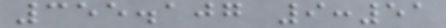355.107 9:51
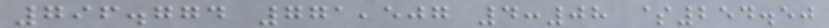796.774 771,507 4:08 $254.50
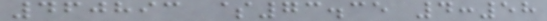460893 $73.35 4:58
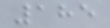185
